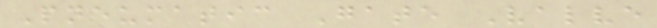Pneumatic Gate Valve
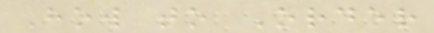How to Order
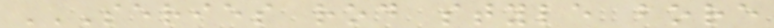SERIES ROD STYLE BORE
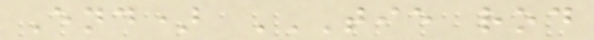End) TIE ROD
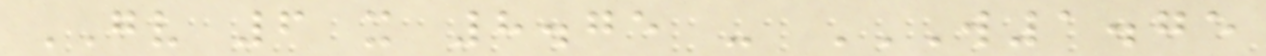GV 6 x 8.75 - W1.75
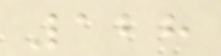128
